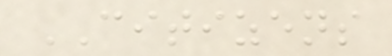CITIZENS
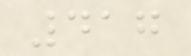417
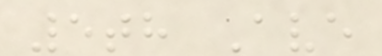5th Ave
